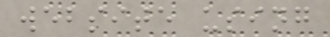website using
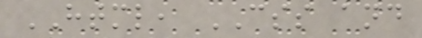HTML, CSS and
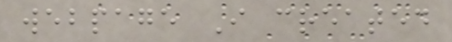webpage I created
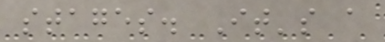stages. It's a
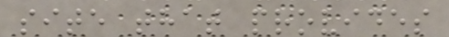site that provides
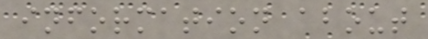information about
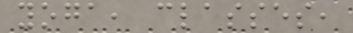yoga, classes,
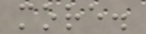more.
